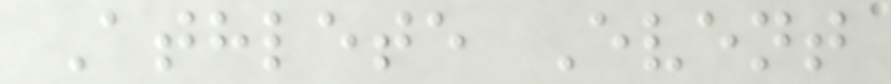Athlete Event
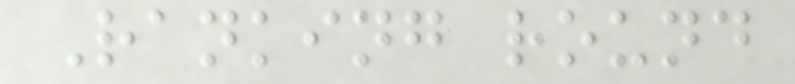Ranking round
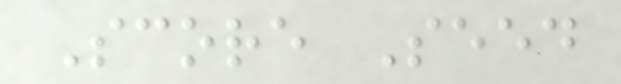Score Seed
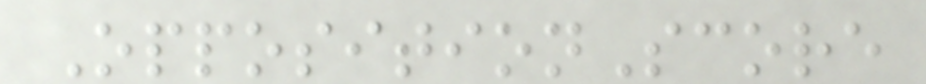OppositionScore
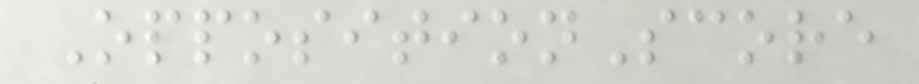OppositionScore
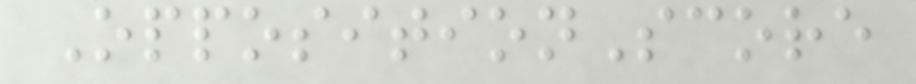OppositionScore
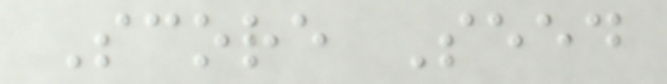Score Seed
